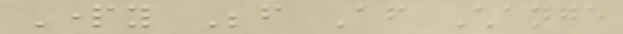Party Before After Change
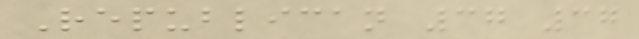Republican 37 37
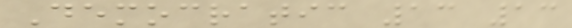Democratic 13 13
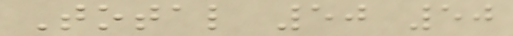Total 50 50
